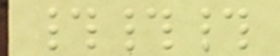###
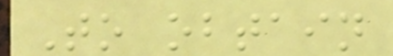To obtain
